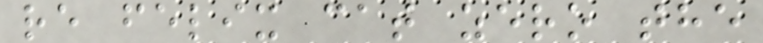re felix cat zero the
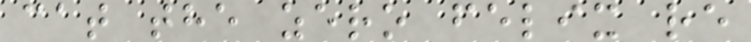cat the zero felix re
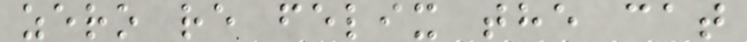zero re felix the cat
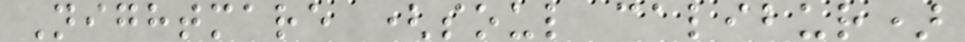Nightmare (soul calibur)
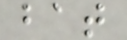bat
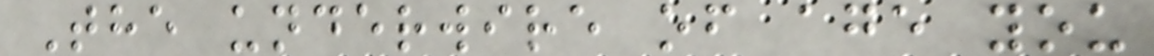The underwire of age you
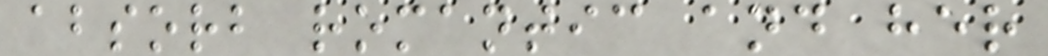absorb romantic and her
